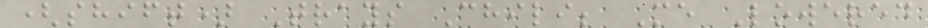(shift) Trays Chili; Me Lowered
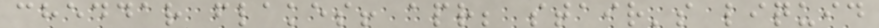cheddar flakes! apr; stair's liquid
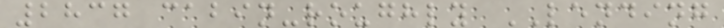2837 cabin-roughly LENDING
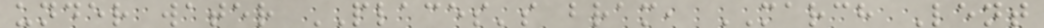under water PLACES's bram, MARCH Lent
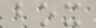box
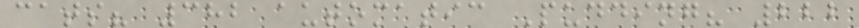cats? 382 automatic Pudding? 222
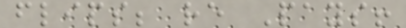flips; re Pays!
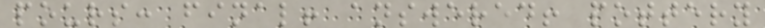pours: final! answered! pottery
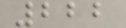222
